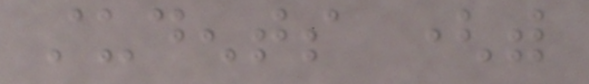students (with
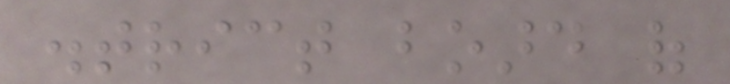district board of
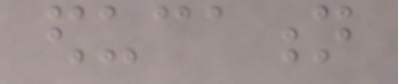education
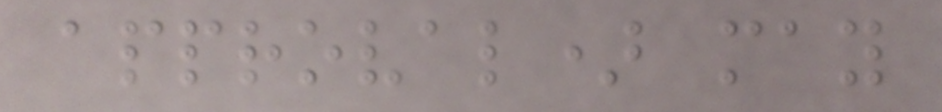approval) may
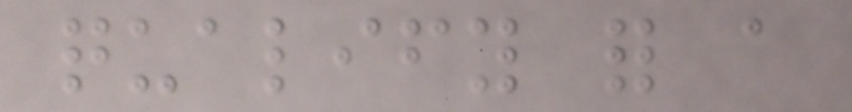qualify for a
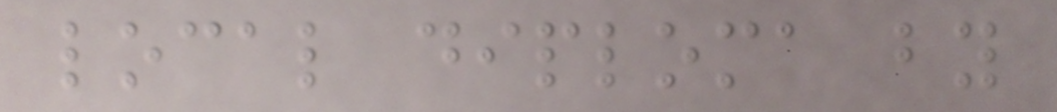local diploma by
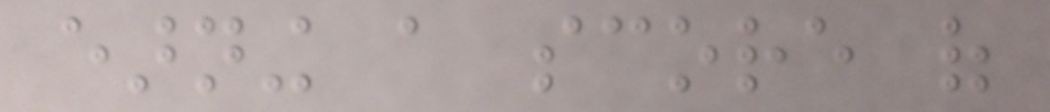earning a score of
